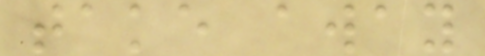take away
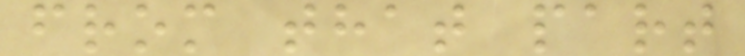from that part
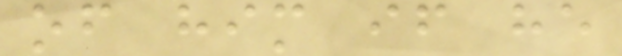of him if he
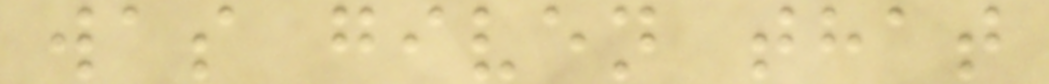was given that
